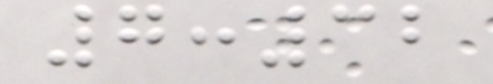7:32
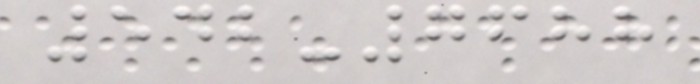542-7688
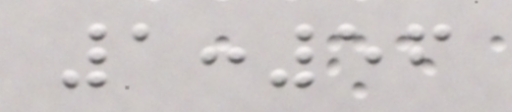1:56
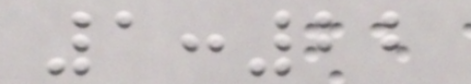1:22
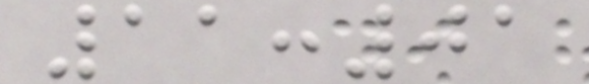11:01
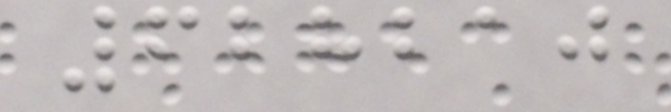628210
